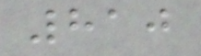810
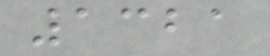1321
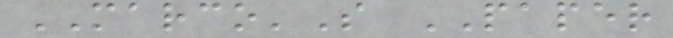MARCO'S PAPER
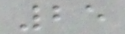25
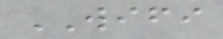WIFI
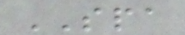SPA
